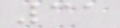31
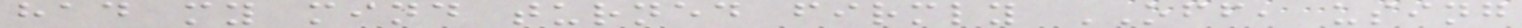had my mind turned firmly OFF, using
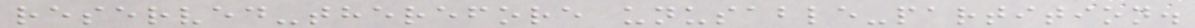reserved-therefore unusable-partition.
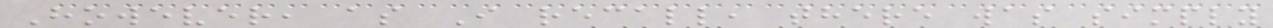However, as I recall, there was simply
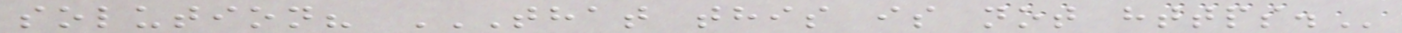solution? THAT THIS IS NOT HTTPS.
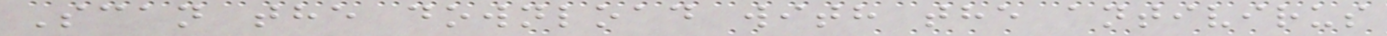Scan the download with the antivirus
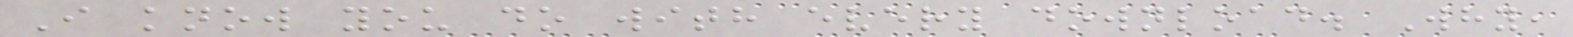I know you do with every download. Why,
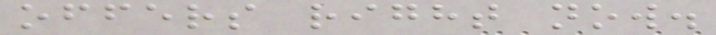offers right now.
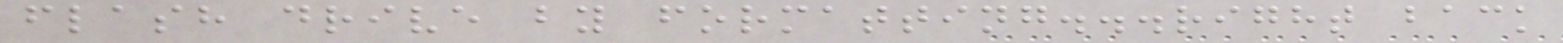flash drive by formatting...right back
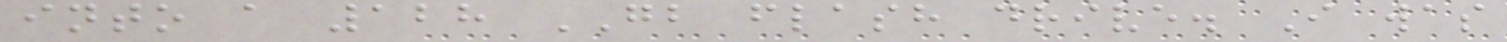into a 128 GB flash drive. I was
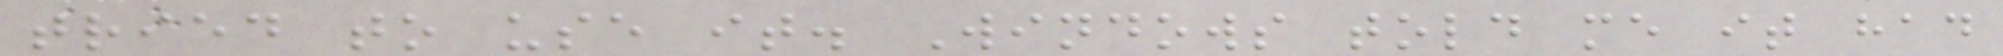tried to use it. Windows told me it had
